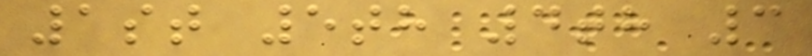1st 5th 4th 3
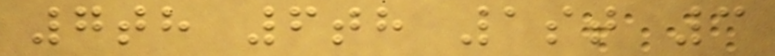7th 6th 1st 3
